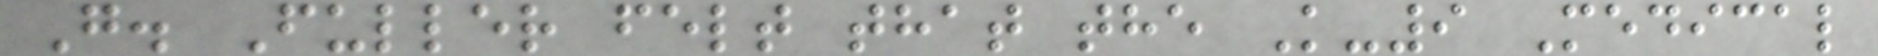G. Fuller felt that the K-9 Medical
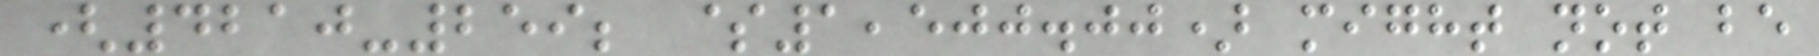(4210-259; $1,500.00) might not be
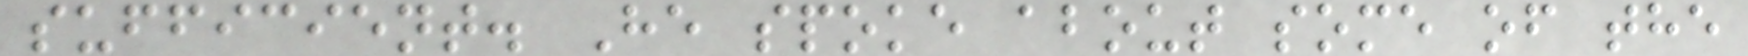sufficient. He spoke about some of the
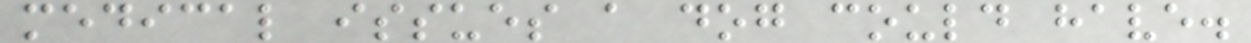medical issues a dog could have.
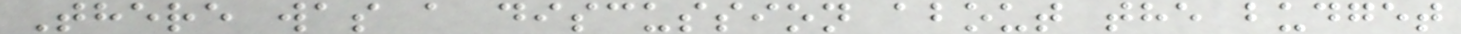There was a discussion about the budget
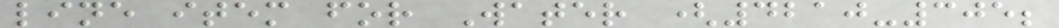line item for Water (4210-305;
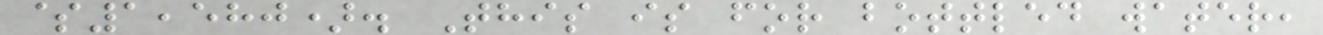$1,580). This is for bottled water,
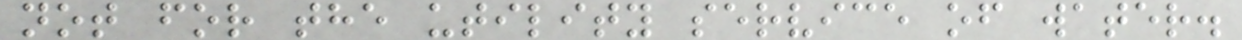not for the utility service of water.
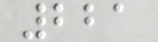221
